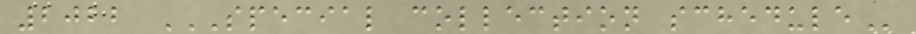2022 SPECIAL COLLECTION SCHEDULE
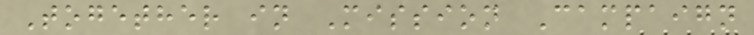Together in Mission Campaign
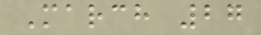March 27
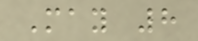May 8
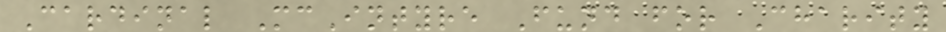Cardinal McIntyre Fund for Charity
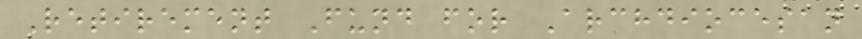Retirement Fund for Archdiocesan
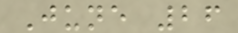June 26
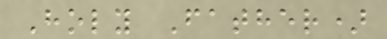Holy Father)
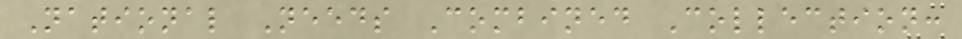National Needs Combined Collection:
